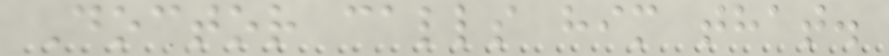Doctor calls him that.
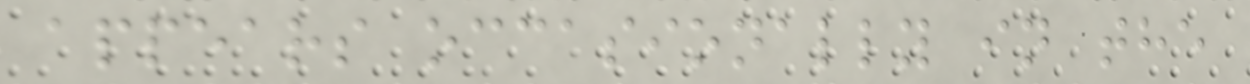appears occasionally in the
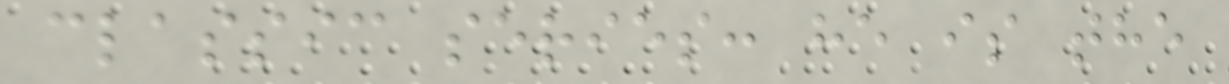classic series: he is the
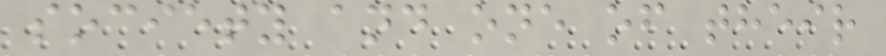society and one of their
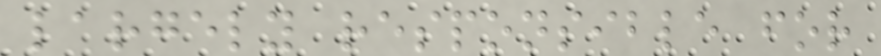largely responsible for
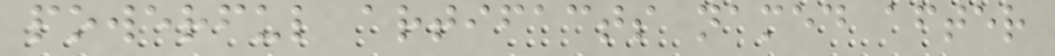powerful artifacts named after
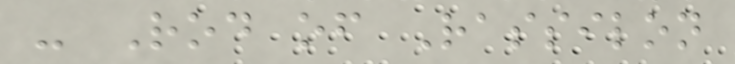- Rod of Rassilon
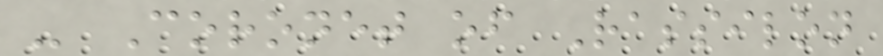- Coronet of Rassilon
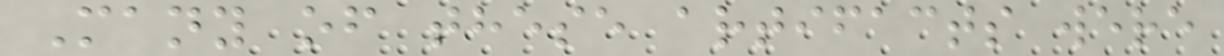Many of these artifacts were
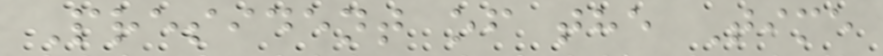President of the Time
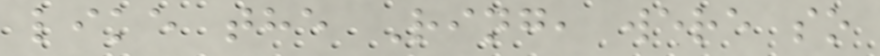like the Ring, were so
